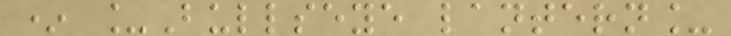* _Bullseye lantern_
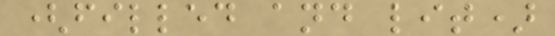(filled and lit)
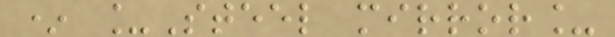* _Steel mirror_
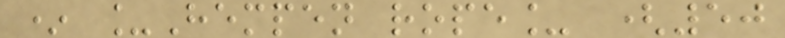* _Hempen rope_ (50
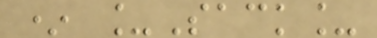* _Sack_
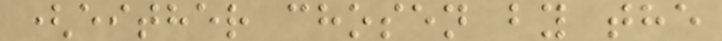(either chosen by the
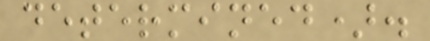determined).
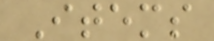Items
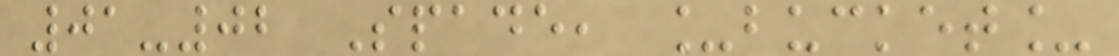01-02 Spade, _bucket_
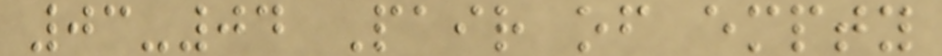03-04 Pair of empty
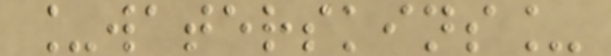_waterskins_
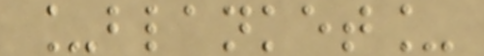_blanket_
